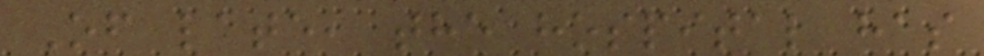Of late, the hospital has
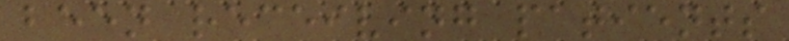been receiving patients
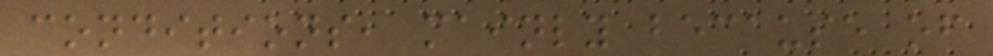conditions, mainly because of
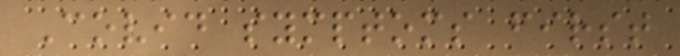Covid symptoms first
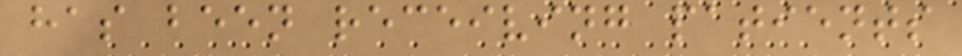has been receiving patients
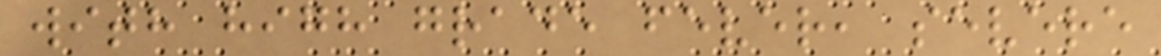with high grade fever, severe
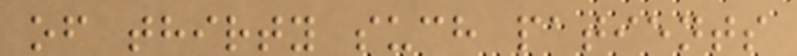of thirty such patients
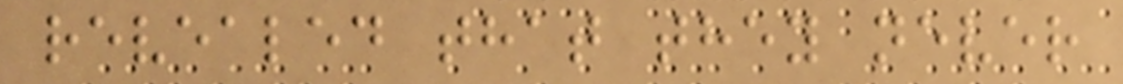revealed that they never
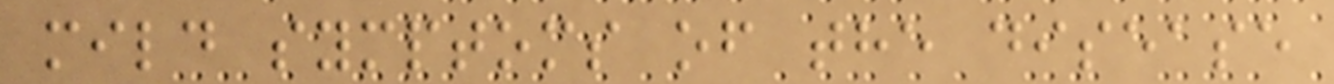mild symptoms of the disease
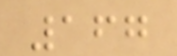167
